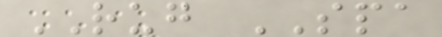RUG SPA
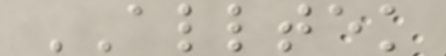ALLTEK
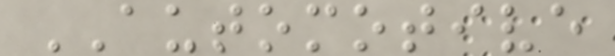AUTOMOTIVE
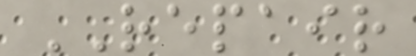REPAIR
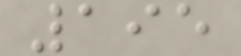195
